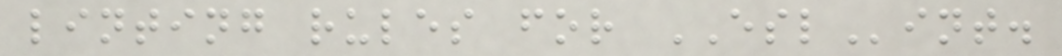linting rules for ESLint.
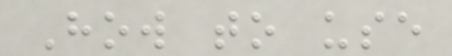How to use
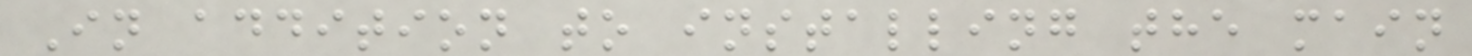In addition to installing the main
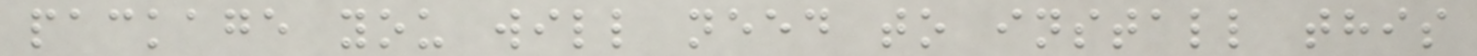package you will need to install this
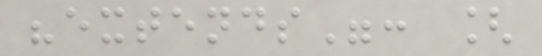"extends": [
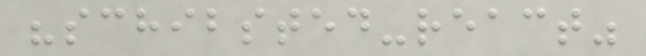"schibsted-react"
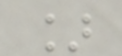]
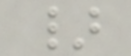}
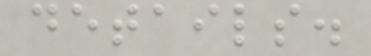details.
